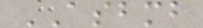ASBMB
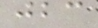jbc
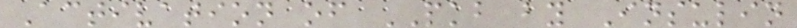Activation of PKB by Insulin
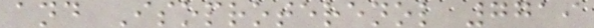and Isoproterenol 7719
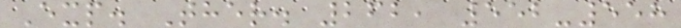Exp. Ther. 262, 552-558
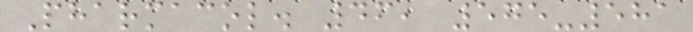Pharmacol. 46, 575-581
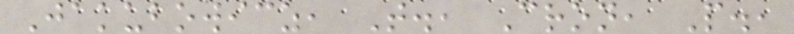Jakubowicz, T., Cron, P.,
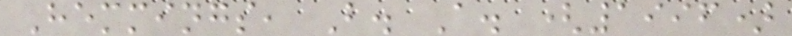Hemmings, B. A. (1996)
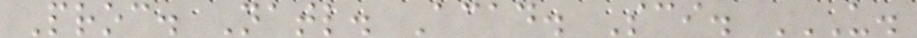Proc. Natl. Acad. Sci. U.
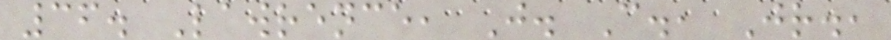36. Lawrence, J. C., Jr.,
